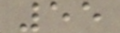55
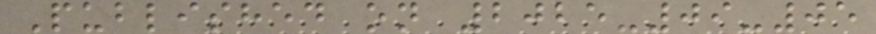Published on 2025-09-05
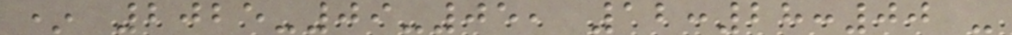* 2025-09-05, 12:28:00 -
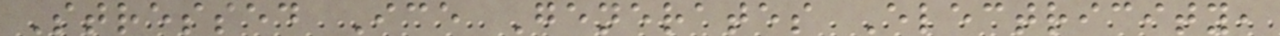Stressed Ice Generates Electricity,
